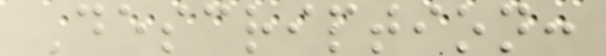Description:
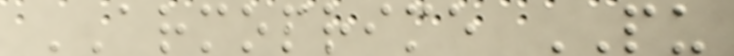ARMOPRIME PU
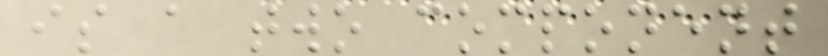is a two component
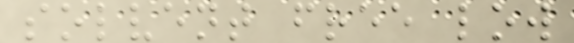solvent free low
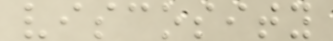viscosity
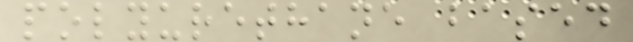polyurethane based
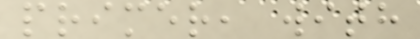primer, with
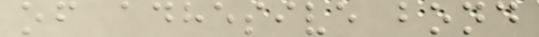of adhesive bond
